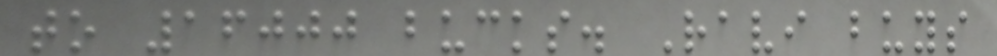to 16000 bucks. Ravi buys
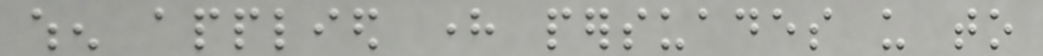when applied here persuades us to
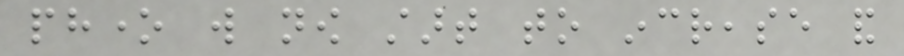phone will now start to increase and
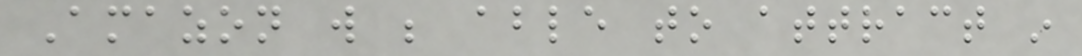Amazon will be able to attract in
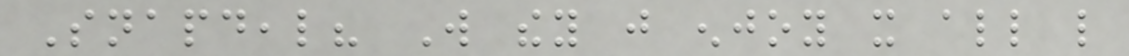Snapdeal? Will they just enjoy it all like
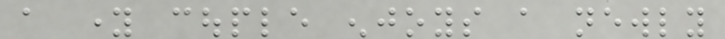a young couple enjoys a newly
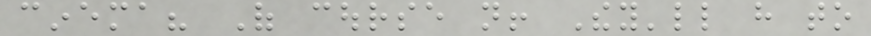cinema? Of course not! They'll have to
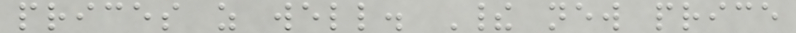prices as well. Their new price
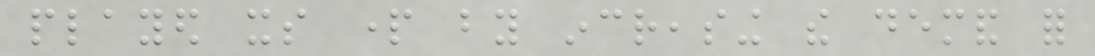played its part by increasing the demand for
